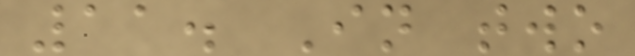11. In two
